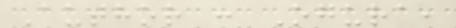Author : Ogura,
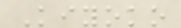Kiyoko
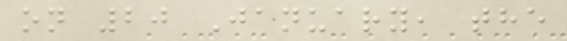on 20 January, the
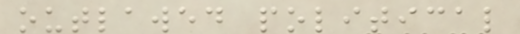outlawed political
